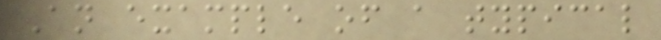An example of a typical
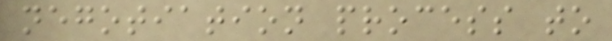negotiation process to
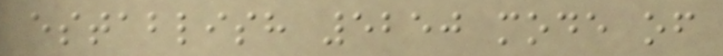establish 5250 mode of
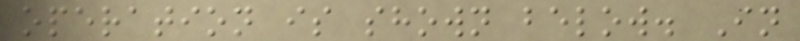operation is shown below. In
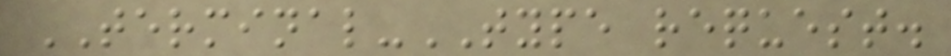TERMINAL-TYPE request.
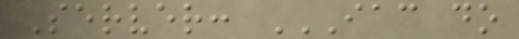Server: IAC DO
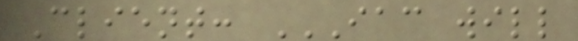Client: IAC WILL
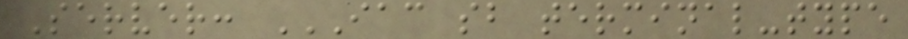Server: IAC SB TERMINAL-TYPE
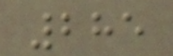285
